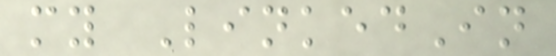my LinkedIn
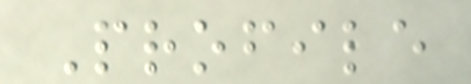Profile
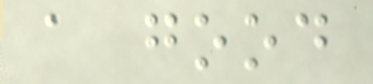a good
